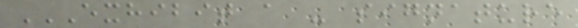EXHIBIT A - SIGNATURE
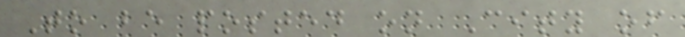To be posted on City of
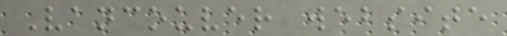Vancouver website
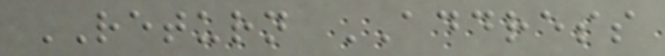RETURN ADDRESS
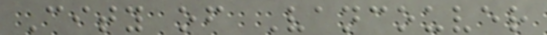City of Vancouver
